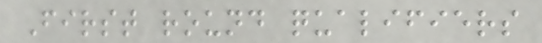First round qualifiers
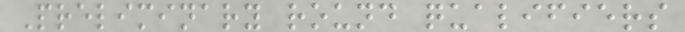Preliminary round qualifiers
